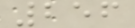256
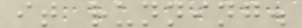it running.
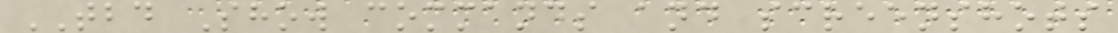TBD Show commands and screenshots
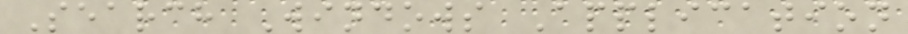Search Windows Application
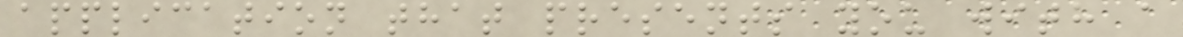application that presents you with a
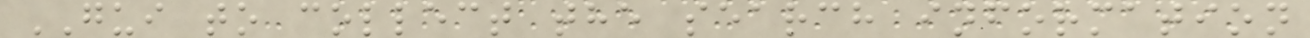GUI to collect the search information
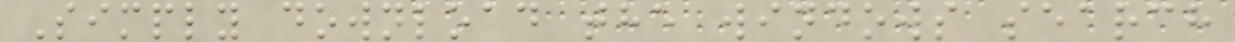Simply download the windows search
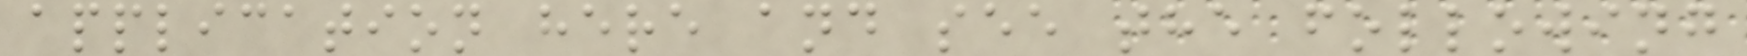application here and see the following
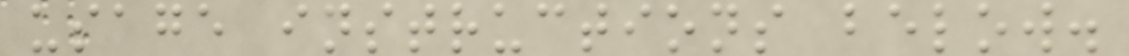usage instructions below.
